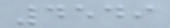4549
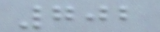702
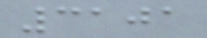3101
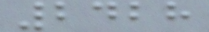2428
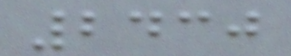2430
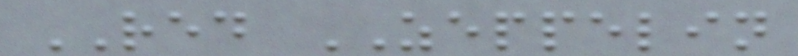RED ZEPPELIN
